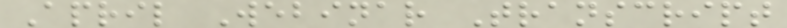April Webinar Transcript
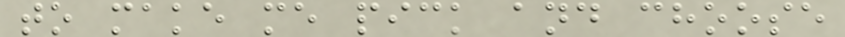to make me pick and choose
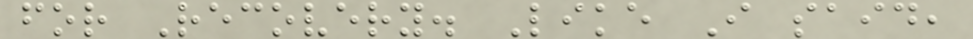for Recovery. Like I said,
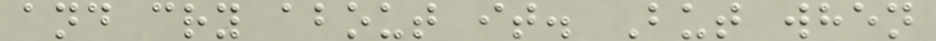and cry about it. But when
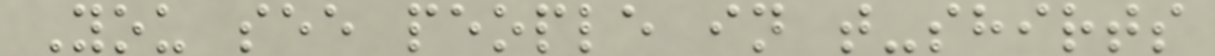You see people in t-shirts
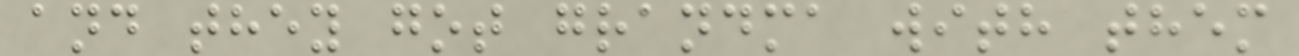and they got grandma with them
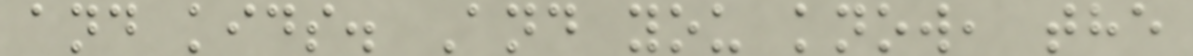and kids. And you know, the
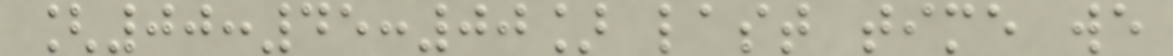[00:45:00] last time we
